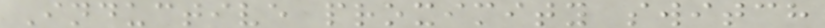Inductive proximity switch
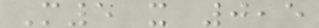M5 x 0,5
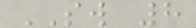SW 8
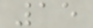15
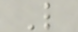L
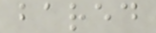bared
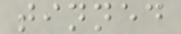tinned
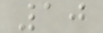10
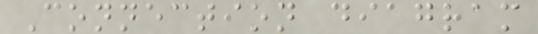Connection diagram
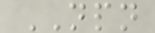NPN
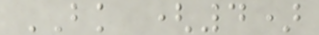BK (4)
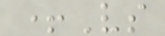+Vs
